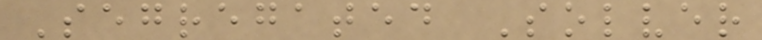Segregated Solver
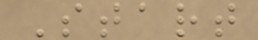Start
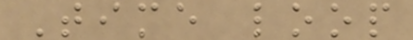Time loop
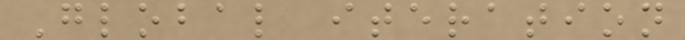Global iteration
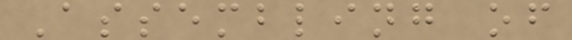Assembling of
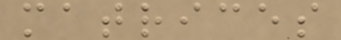matrices
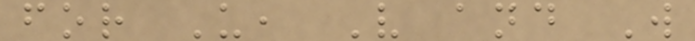for U, V and W
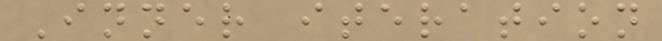Inner iteration
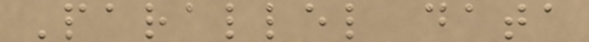Parallel data
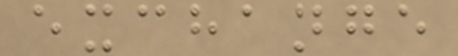exchange
